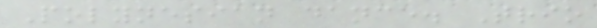Polynesian dance. Trio
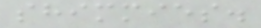shimmies.
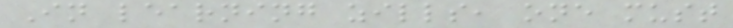In learning zills, one must
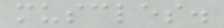muscles.
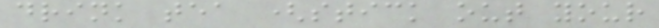drink tea (stick out your
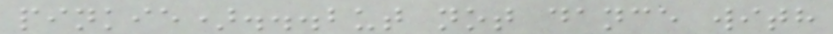pinkie)...but not dance with
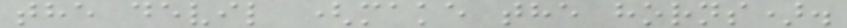the devil (make the horns).
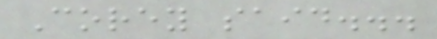Corey said...
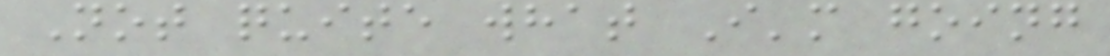Not quite what I'm going
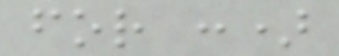for :)
